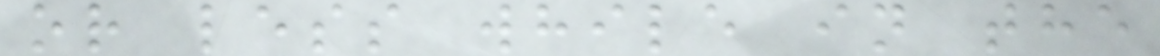or less while in the
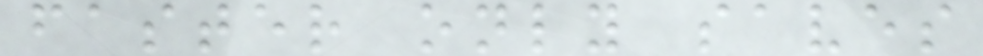faster only saves
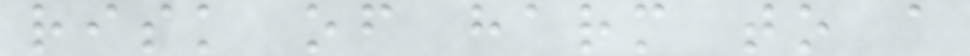risk of harm to a
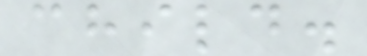child.
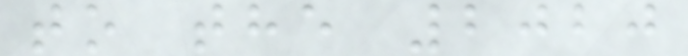to the 2020
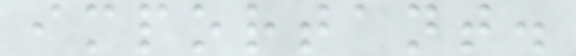important.
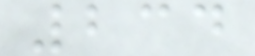234
